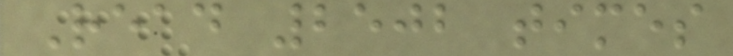Read 2502 times
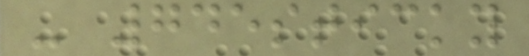- 745sticky
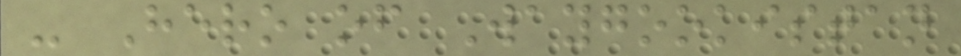- Hero of Waygookistan
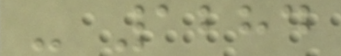- 1284
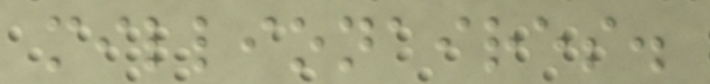millionaires.
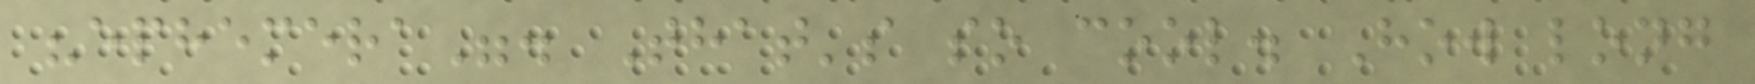"ephemera". That's so cool. How long
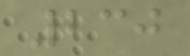230
